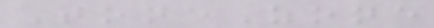ToneZone
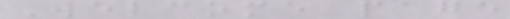Welcome page
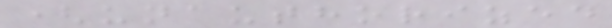(unauthorized
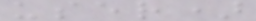user)
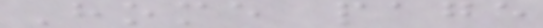Home page
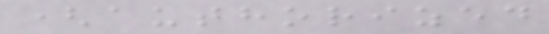(authorized
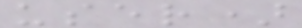user)
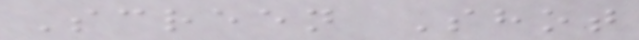Screen Shot
